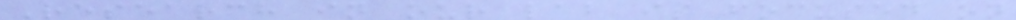Research in our lab is focused on
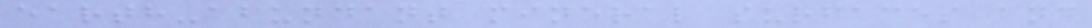earth-abundant mineral surfaces and
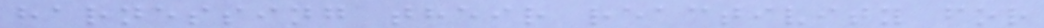harnessing their reactivity for
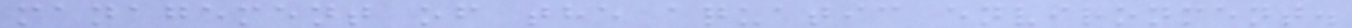management of the aquatic environment.
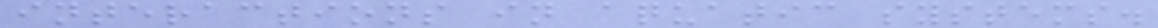interactions in aquatic systems.
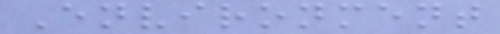Environment
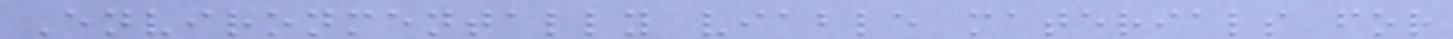Environmentally viable materials for
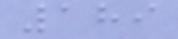189
